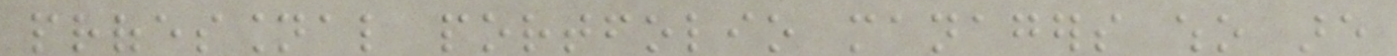professional portfolio managers who are
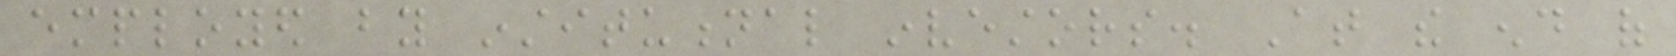employed by institutional investors. At the end of
